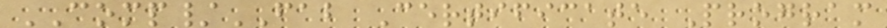COMP/FAB Certificate Program
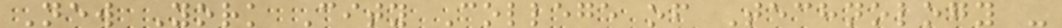New York City College of Technology -
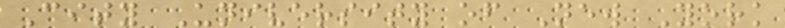City University of New York
